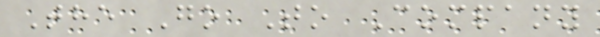The Go To Company
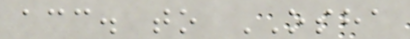acc. to OSHA
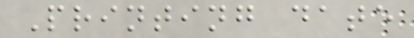Printing date
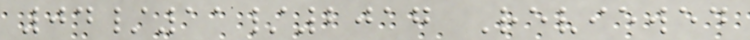04/11/2017 Reviewed
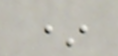*
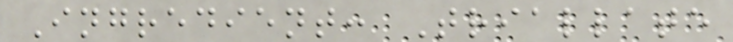Ingredient: Triallate
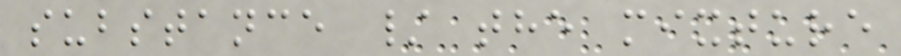substance / the mixture
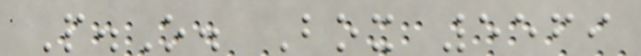P.O. Box 5569
